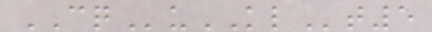CQuKLt5
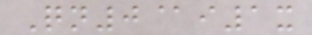Qn0@i1x
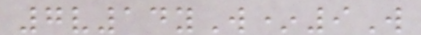7v14yW*9W
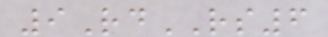9RdRS6
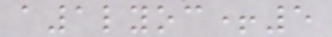a1lyoc+5
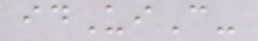idUiC-
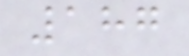187
